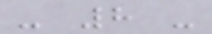- 8 -
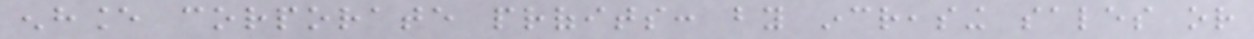enhance corporate profits: by increasing sales or
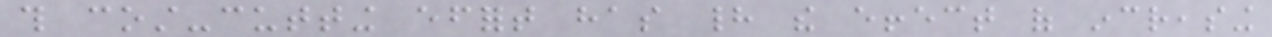this cost-cutting effort has had the effect of increasing
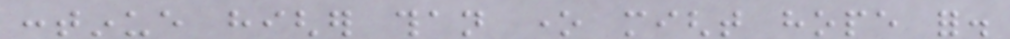continue higher than one might hope for.
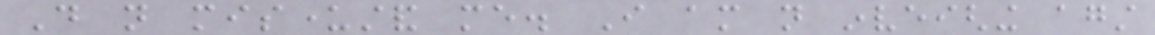Do not misunderstand me. I am not inveighing against
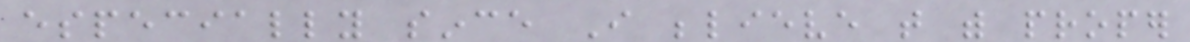especially since I believe that with proper
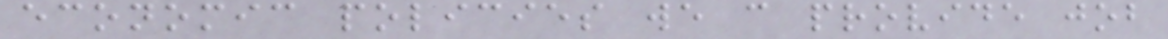economic policies we can provide job
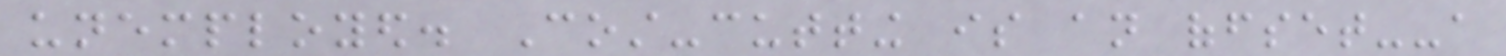unemployed. Cost-cutting is an offset--a
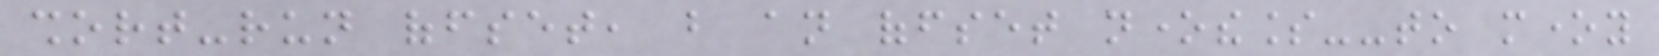short-run offset, but an offset nonetheless--to money
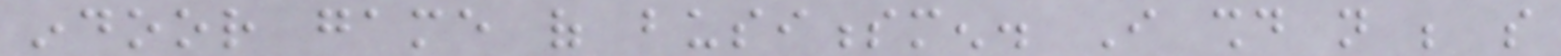indoor game of businessmen. I should not be so
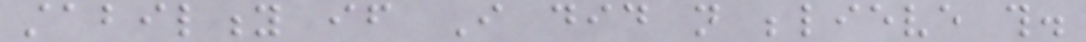stability if I did not believe this.
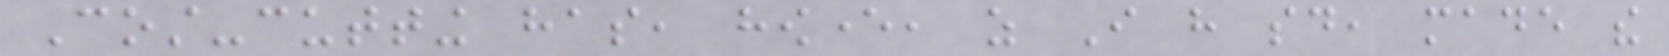Cost-cutting has, however, as I have said, made the
